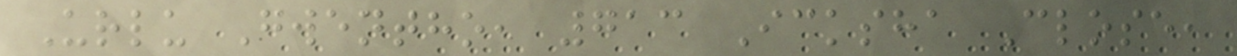Urlu Gwentho, 713 Icksha Close,
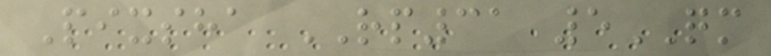Pixsha RP31 5QM
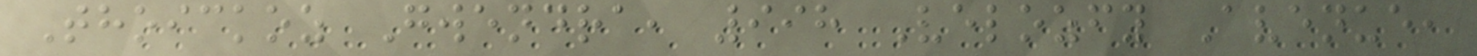Thoickoz Gwendra, 998 Velozfy Avenue,
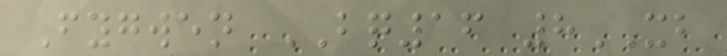Fygwen BQ16 8XB
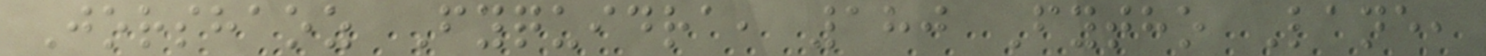Jorshaoz Fyquidra, 180 Fytho Lane,
